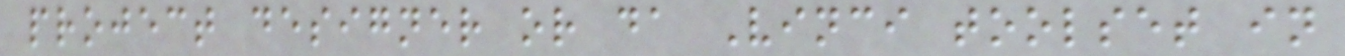project designer or da Vinci toolset in
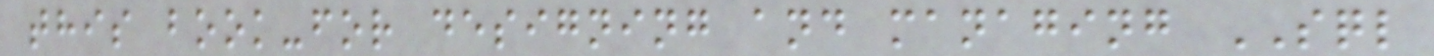this book-for designing and managing SQL
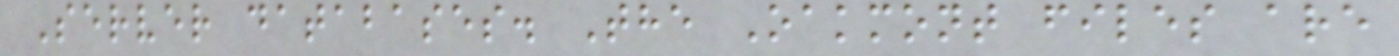Server databases. The Oakmont files are
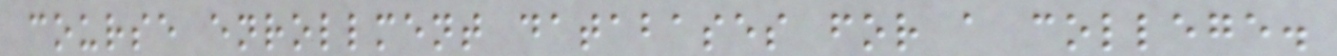course enrollment databases for a college.
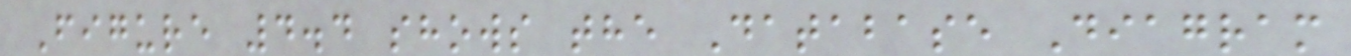Figure 4.4 shows the Database Diagram
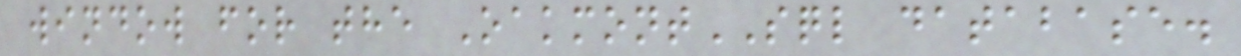window for the OakmontSQL database.
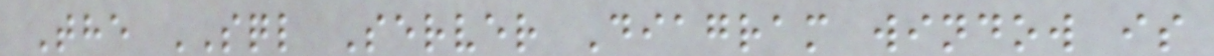The SQL Server Diagram window is
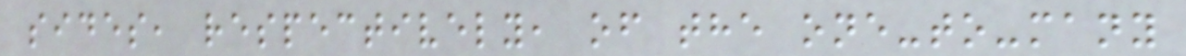sides, respectively, of the one-to-many
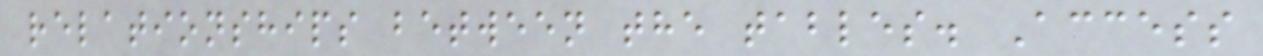relationships between the tables. Access
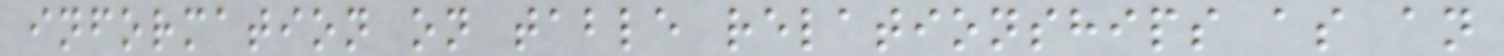information on table relationships as an
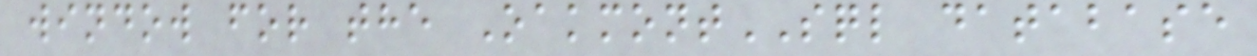window for the OakmontSQL database
